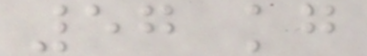57 kg
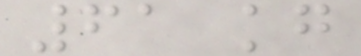61 kg
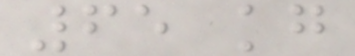65 kg
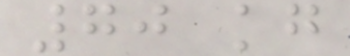70 kg
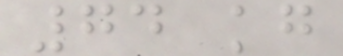74 kg
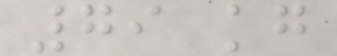79 kg
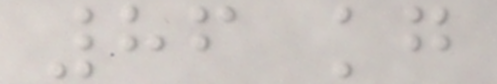86 kg
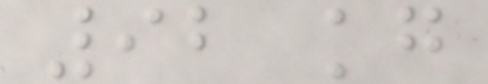92 kg
